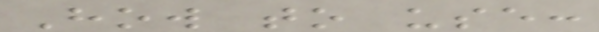How to use:
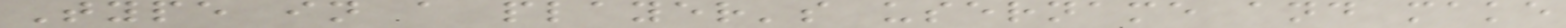Type in a player's username and make
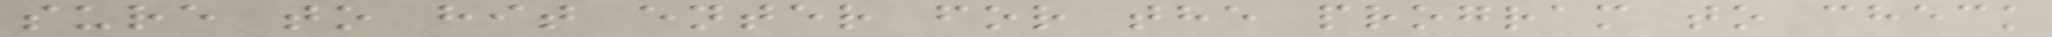sure to hit enter for the program to check
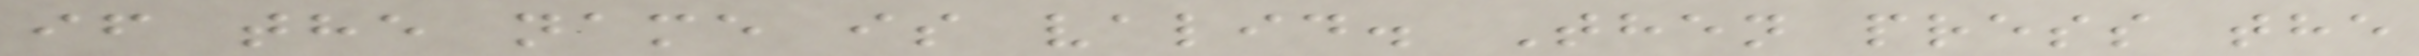if the name is valid. Then press the
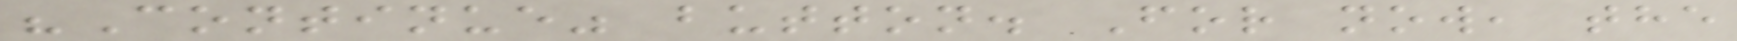"Continue" button. For now, the
